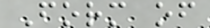Form of
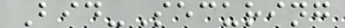Bid-Securing
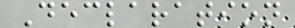Declaration
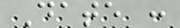Date :
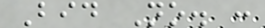Bid No. :
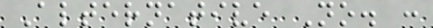Alternative No. :
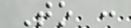To :
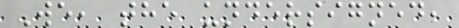We, the undersigned,
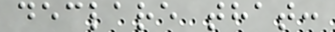declare that:
